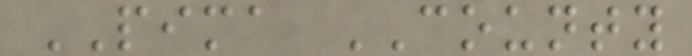PIMA COUNTY
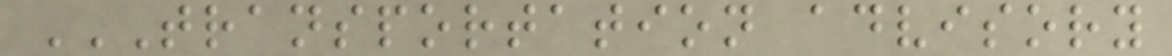TRANSPORTATION ADVISORY
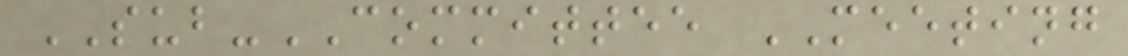SUB-COMMITTEE MEETING
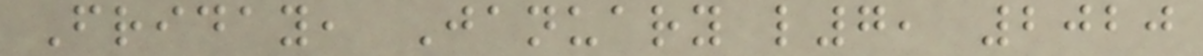Friday, January l7, 2020
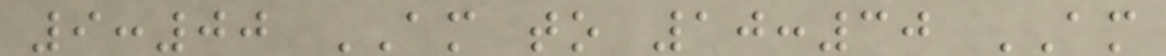9:00 AM to 10:30 AM
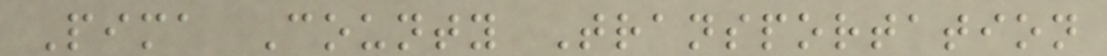Pima County Transportation
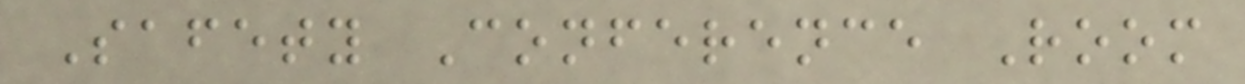Safety Conference Room
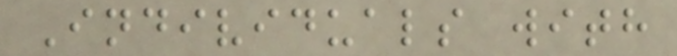Individuals with
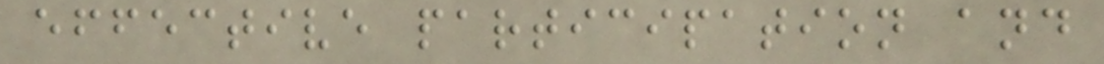effective participation and
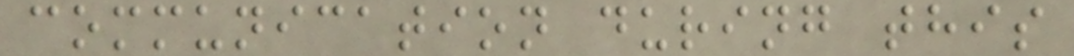communication during this
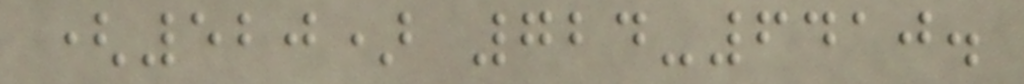(520) 724-6410.
